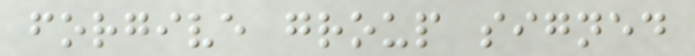forgive group signed
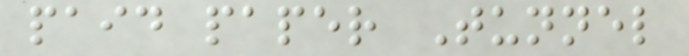paid paper Tunnel
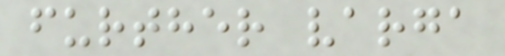further varga
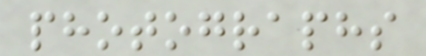photographs
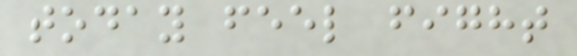today feel fight
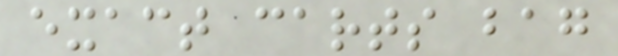exact carts bag
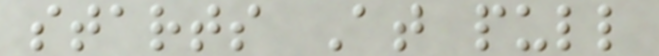starts At pull
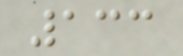133
